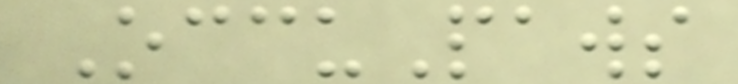OccuPaws
